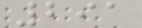291
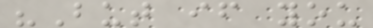"But if you
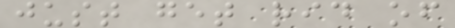just get rid of
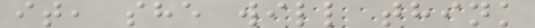it, she will think
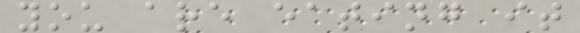you are eating it
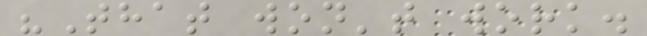"That won't work.
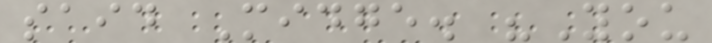said Midge. "You
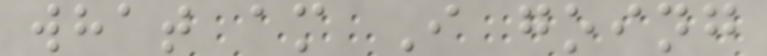what am I going
